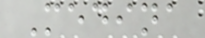Medina
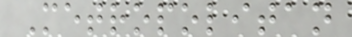Metropolitan
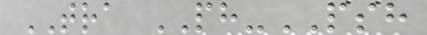TRA PH-PSH
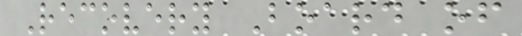Recovery Board of
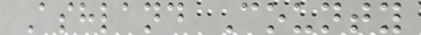Ashland County
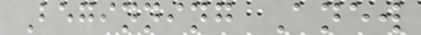Beginning Anew
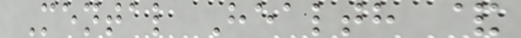Mental Health &
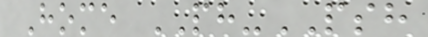Home PH-PSH
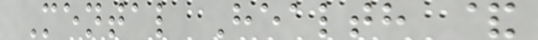Mental Health &
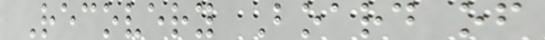Recovery Board of
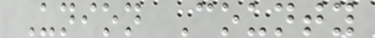Union County
